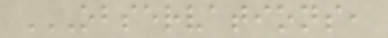OBSERVATIONS,
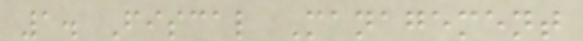1. Fiscal Management
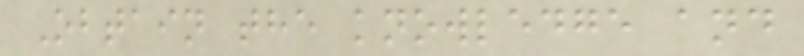Obtain the knowledge and
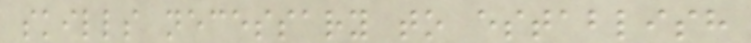skills necessary to establish
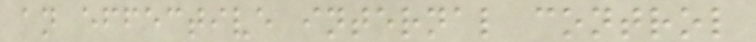an effective internal control
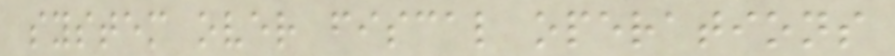system over fiscal operations
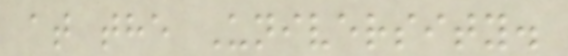at the University.
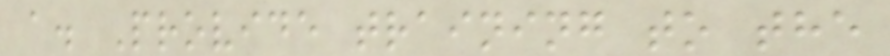a. Provide training to the
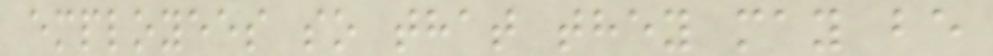employees so that they may be
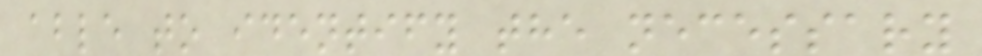able to identify the necessary
